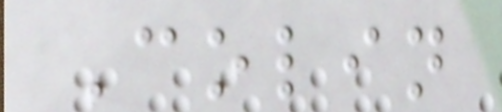Colin
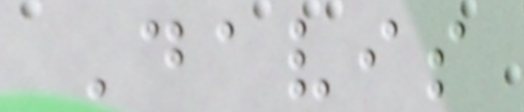Davis
